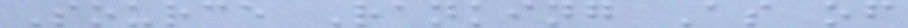Source Ranking As of
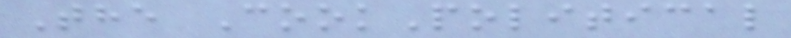The CookPolitical
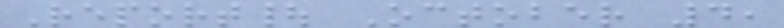Report| October 4,
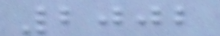2002
